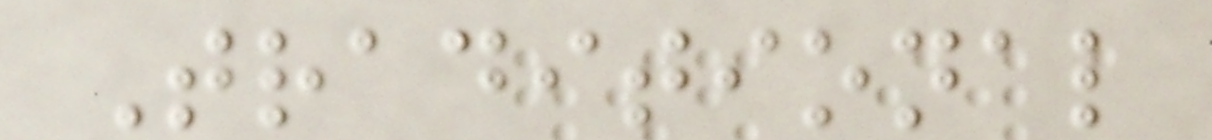Traditional
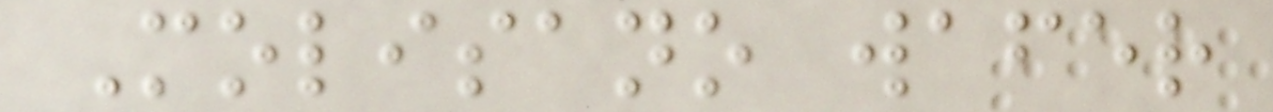Molisano wafer
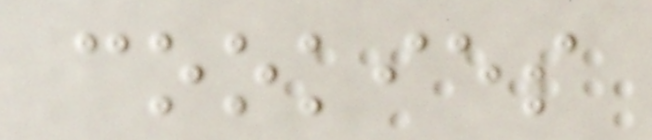cookies
